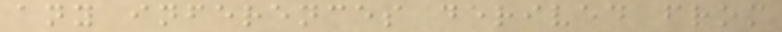any inferences derived from
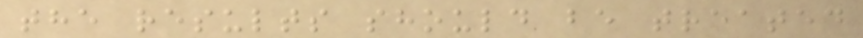the results should be treated
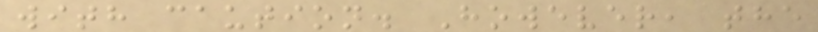with caution. However, the
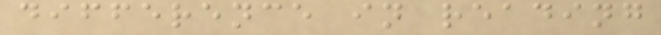difference in reading
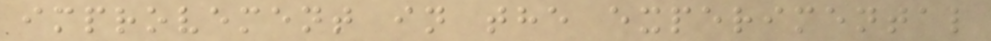improvement in the experimental
